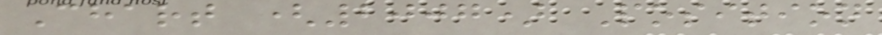Chart (2007) Position
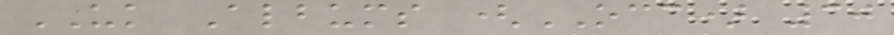UK Albums (OCC) 30
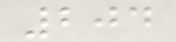204
